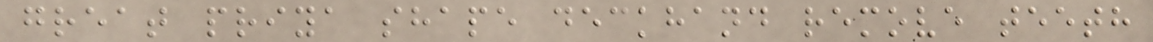great priya shape deckhand remove teeth
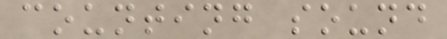counting sound
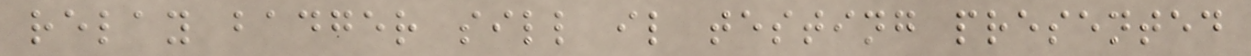relay badger sill il testing presented
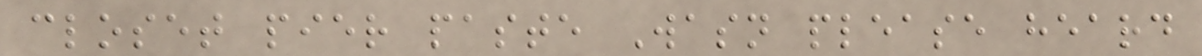closet pier paste Wasn please heard
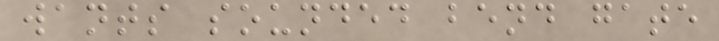wants sounded bend gate
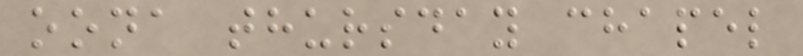oona thursday chapel
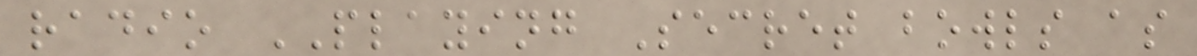radio PLAYING Secret bowls as
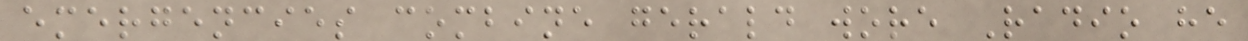emergencies combine gerald wore Radio he
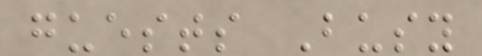guests Busy
